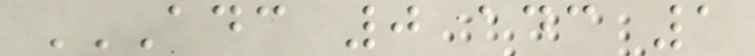ADC 0 ADC 1
